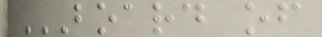BOARD OF
